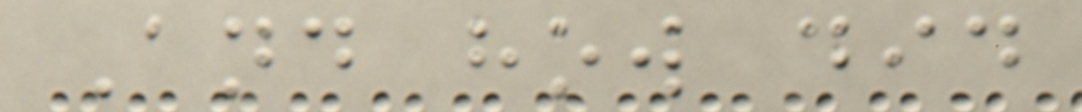And how did
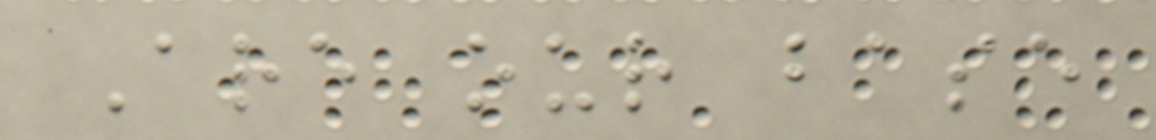Are our base
